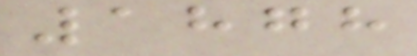1878
